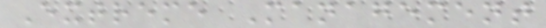Extreme Management
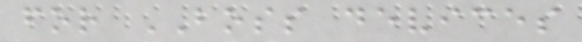for BOSS devices
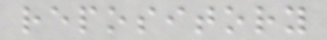repository
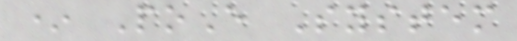* PoE System
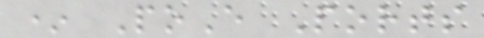* PoE Ports
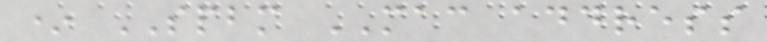* SPBM MAC address
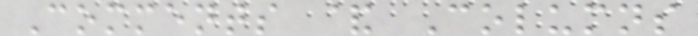Comments & Columns
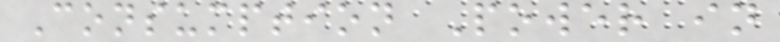Consumption Power in
